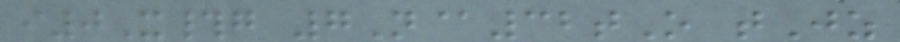i0X#g 7N@32tO tJz
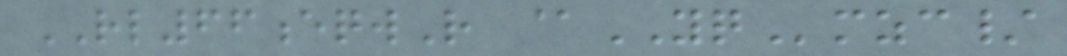RL66eqwR @YQmzc/
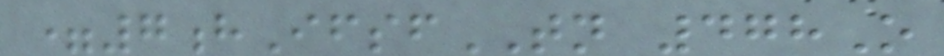=7hIfsfTN 478O
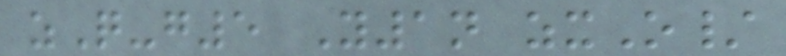zQ-g5 Y1n zxO/
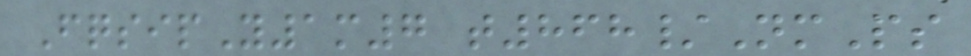FqsipY1m7 t868/NmPs
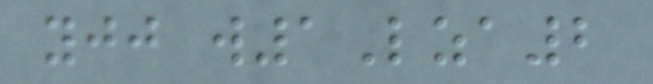yjj w1Lza2
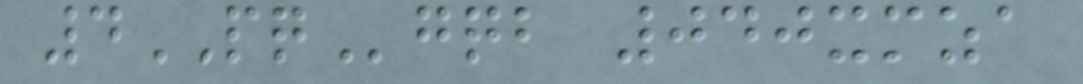4PQgqb 040xmza
